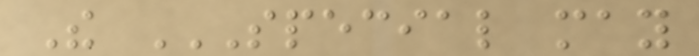The SPECIAL MAY
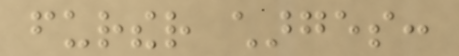further charges:
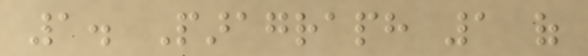1. Paragraph 1 of
